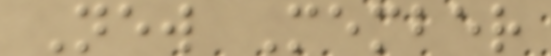New Member
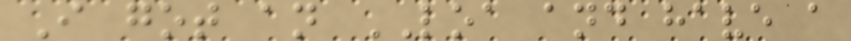I got an LOA and have a
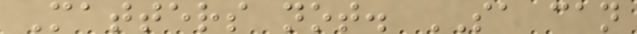Matters not. SA can
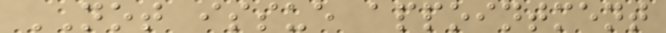NOT issue appointment
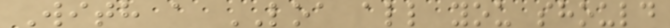With a LOA all you should
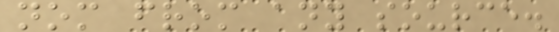nom from any source.
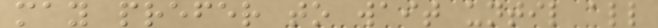may prefer to wait until all
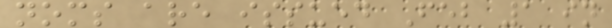noms are issued Feb 1 in
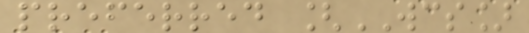preferred [WCS]
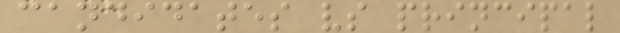candidates vs principal
